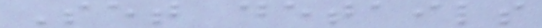Set details
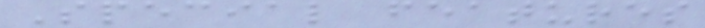Special features
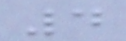4
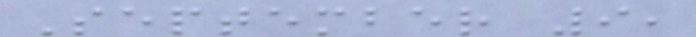September 9,
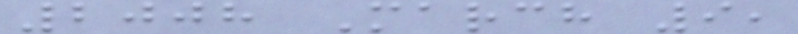2008 March 9,
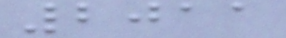2011
